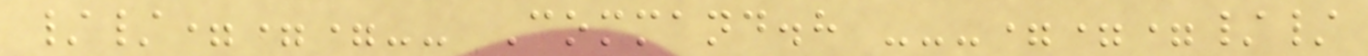//===-- Command.h ---===//
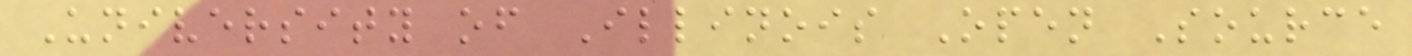University of Illinois Open Source
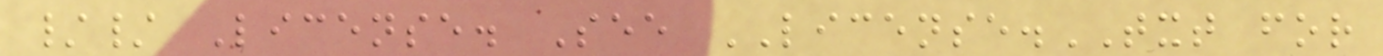// License. See LICENSE.TXT for
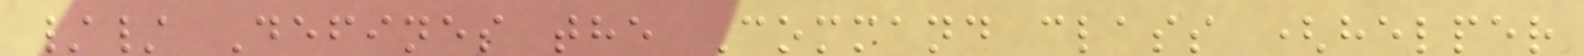// Defines the Command class (helper
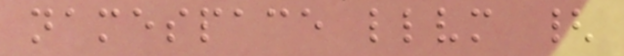namespace llvm {
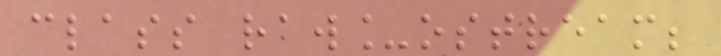class raw_ostream;
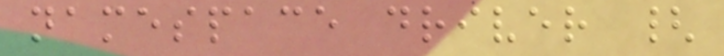namespace driver {
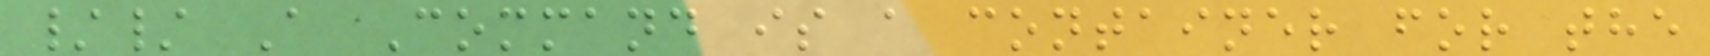// A Command is a container for the
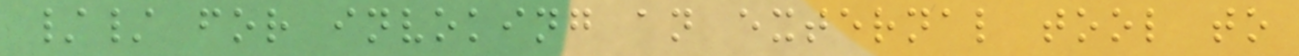// for invoking an external tool to
